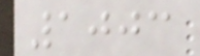1003
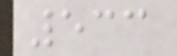533
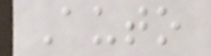Auto
